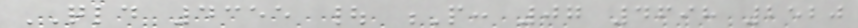QLD 4355 | P: 07 4698 2520
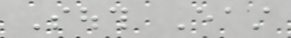South East
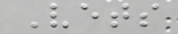Vets
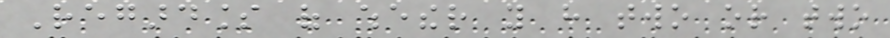Regardless of whether you have two or two
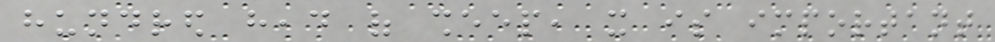hundred head of sheep, it is important
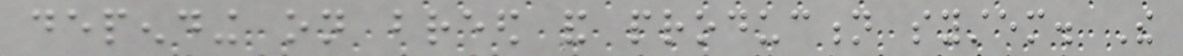depending on breed and production system. The
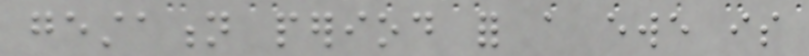gestation period for a ewe is
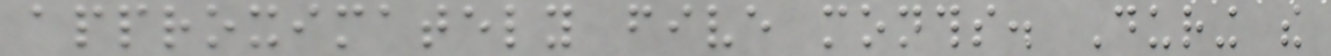approximately five months. During the
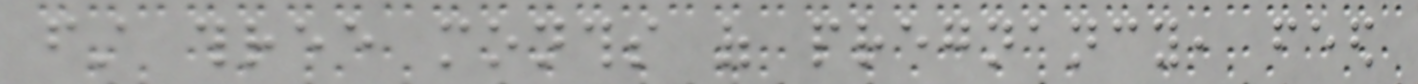first three months of pregnancy, feed
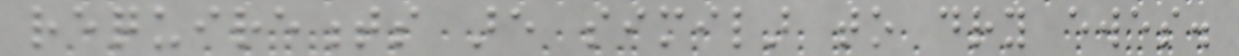requirements are similar to dry ewes.
